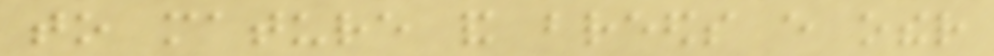to mature and breeds every other
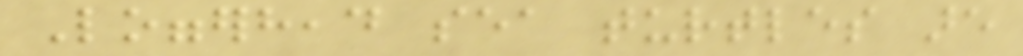Loggerhead sea turtles are
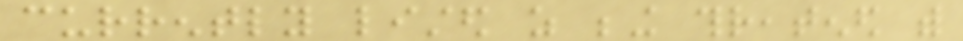currently listed as being threatened with
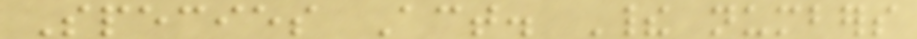Species Act. Their numbers
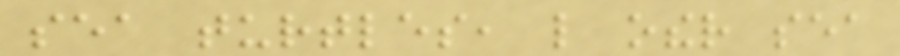sea turtles, like other sea
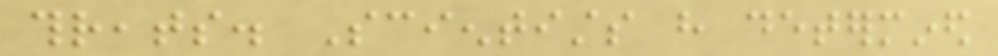threats. Scientists have determined
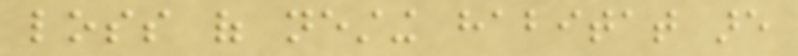loss of nesting habitat are
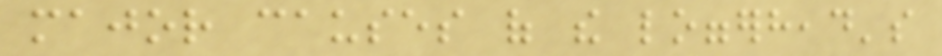major causes of the loggerhead's
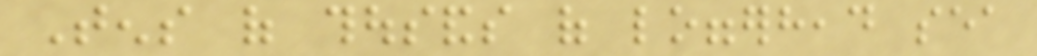Tens of thousands of loggerhead sea
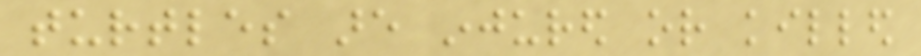turtles are injured or killed
